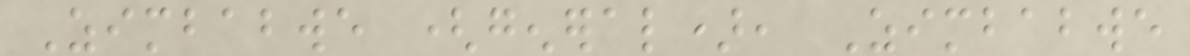Zimbabwe (general), Zimbabwe
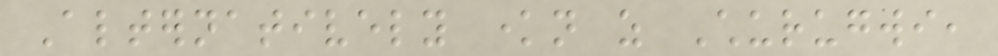Alternatively known as Churugwi,
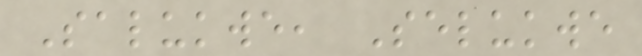Salukwe, Selukwe
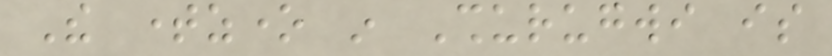The timezone in Shurugwi is
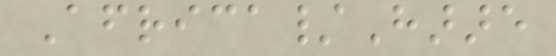Africa/Harare
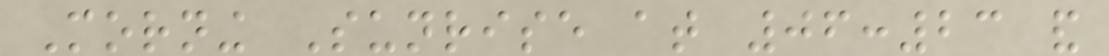Morning Sunrise at 06:23 and
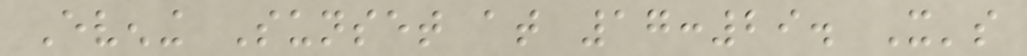Evening Sunset at 17:29. It's
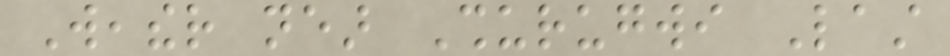Weather near Shurugwi Last
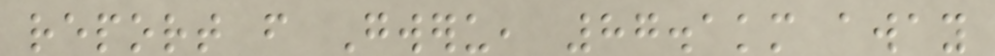report from Gweru, 87.1km away
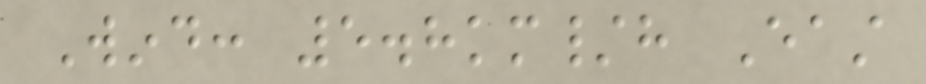Wind: 5.8km/h East
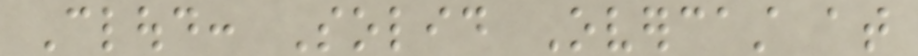Cloud: Solid Overcast at
